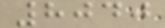8040
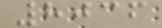8036
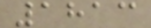1813
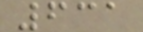631
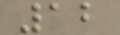12
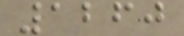1260
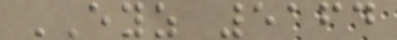EYZ 5164
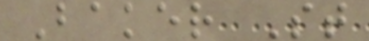Baker St
